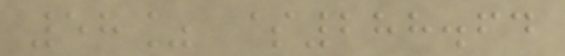58% $288.64
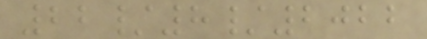22/8/2022
